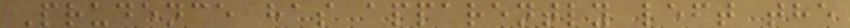Prudence has apparently left the
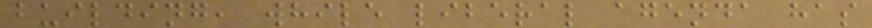building, while liberal agenda has
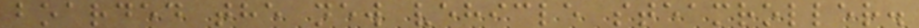boarded the new vehicle steamroller.
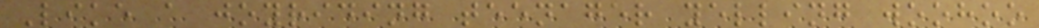Like a joyriding teenager yelling woohoo
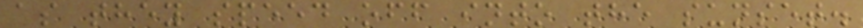as they speed off into the sunset.
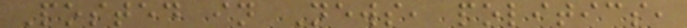Posted in News, politics,
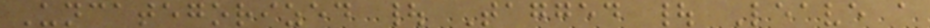Uncategorized | Tagged | Leave a
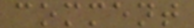comment
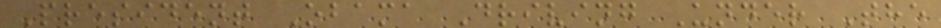President Obama Driving Under The
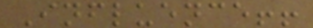Influence!!
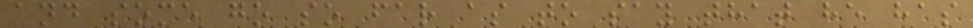and some go so far as to say that he has
